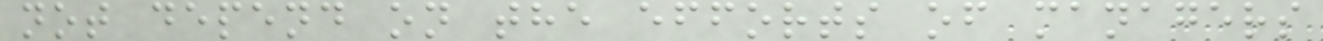not depend on the efforts of managers
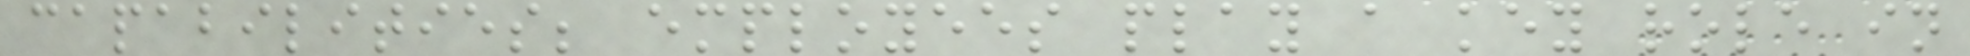capabilities; employees play a key role in
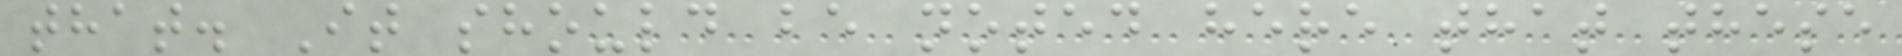that. It should be noted here that these
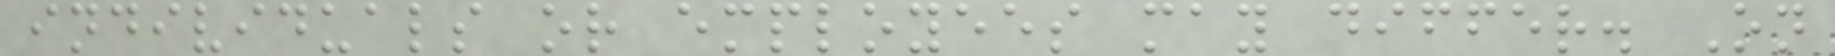individuals or employees may differ. On
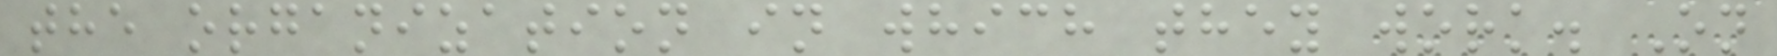the organization in which they work. On
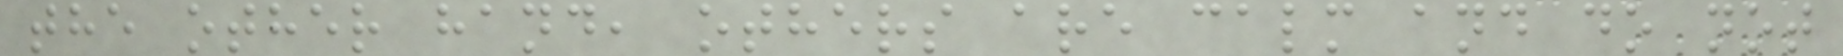the other hand, others are calm and do not
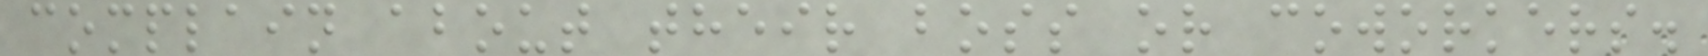complain about their boss or coworkers.
